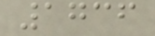1736
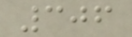306
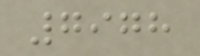7978
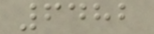6482
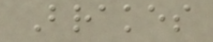Brakes
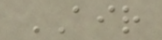AIR
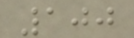100
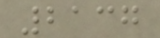2137
